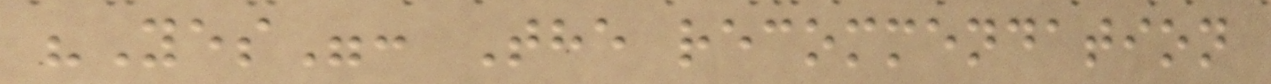"Yes": The recommendation
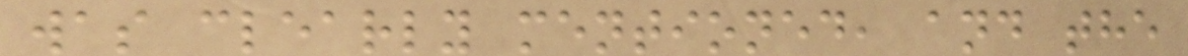was clearly mentioned, and the
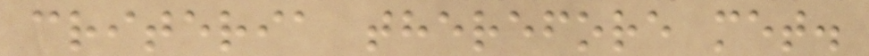criteria therefore met.
